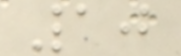10
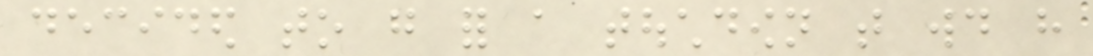decided to go for a touchdown that would have
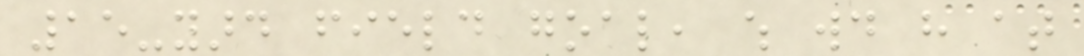15-yard field goal, which would have at
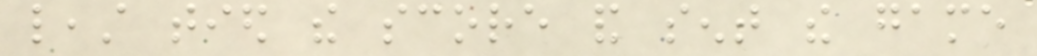least tied the score and sent the game
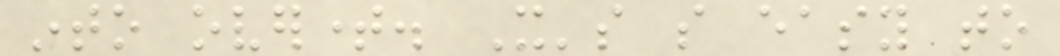into overtime. It's so easy to
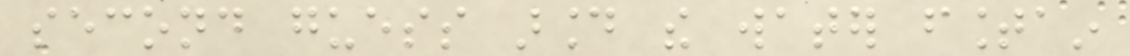second guess around the water fountain
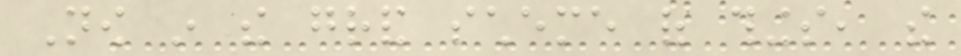Now in the grand scheme of things, the
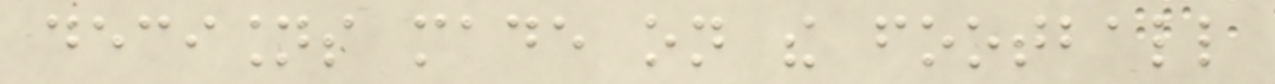decisions made on the football
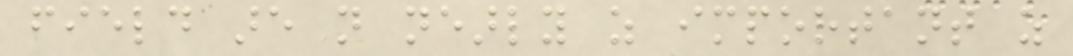field are not nearly as important as
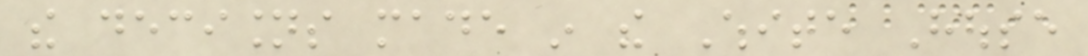the decisions made in the White House
